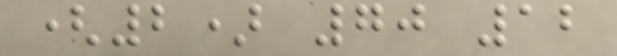(2) 70 12
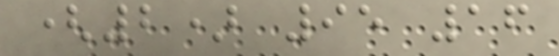(2) 95 16
